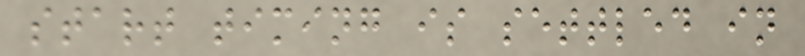start timing is settled in
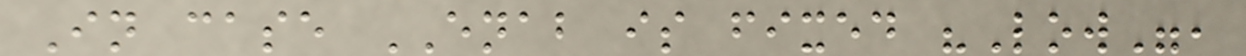In case ENAB is fixed "Low",
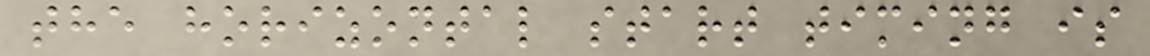the horizontal start timing is
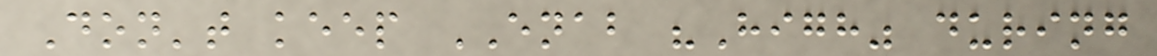Don't keep ENAB "High" during
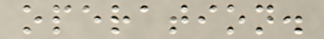operation.
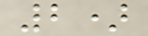2)
